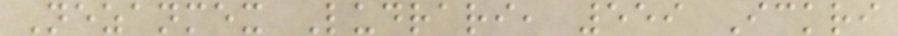Nezanmex Ludrari, 559 Ickri
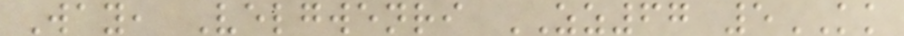Way, Velgwenri ZZ67 5KK
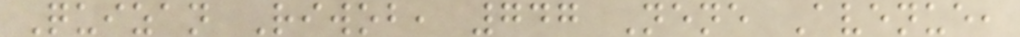Quizan Riwob, 747 Nene Avenue,
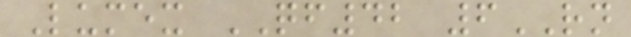Lumex QF42 6RN
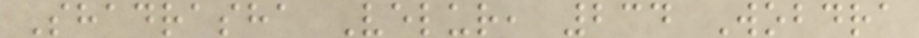Shadrasha Velur, 234 Wobdra
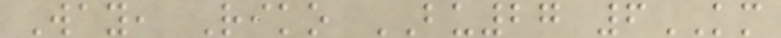Way, Riko BU27 6KM
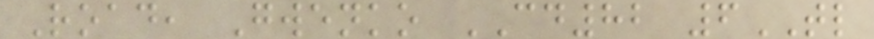Road, Gwenko CD82 6TL
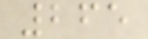265
